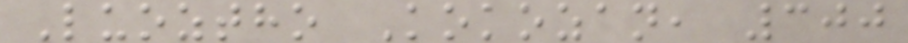Luoztho Kokozan, 300
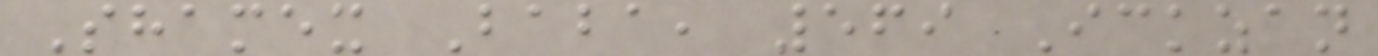Shamex Baba, 569 Ickzan
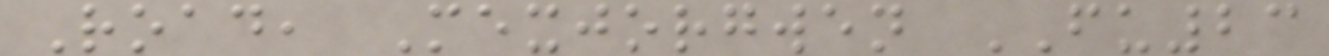Road, Mexjorgwen FU23
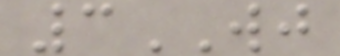3WJ
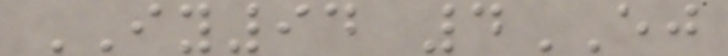IY94 4EJ
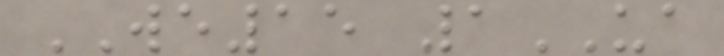WE15 1UA
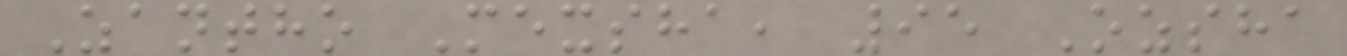Zantho Mexsha, 95 Ozsha
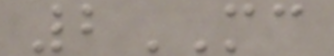2MC
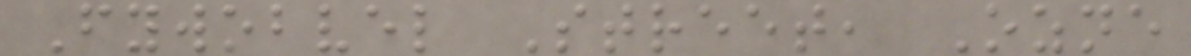Fywobvel Street, Ozne
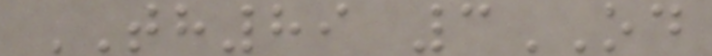TH89 3OD
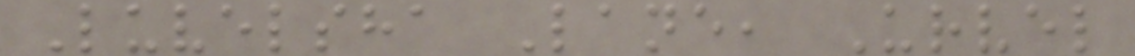Luvelsha Lane, Urvel
